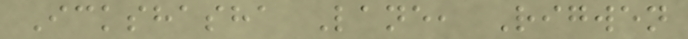Ickshasha Lane, Rigwen
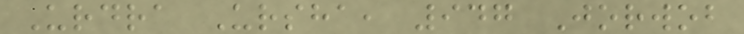Urdra Ursha, 947 Jorwob
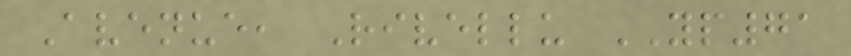Avenue, Rivellu YP71
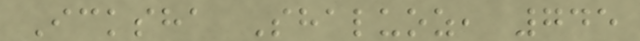Icksha Shaluoz, 745
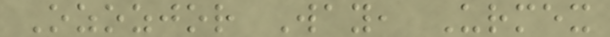Ozozjor Way, Urmex
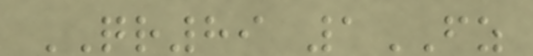QR89 1FZ
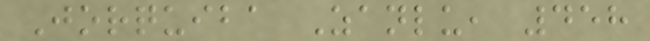Jorquiba Zanlu, 458
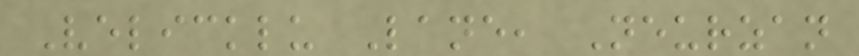Velicklu Lane, Neurzan
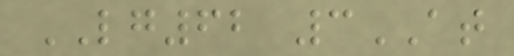LG62 3AT
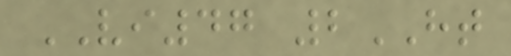VI47 2HT
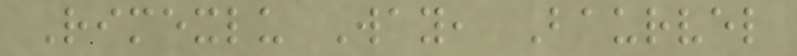Rimexlu Way, Baurvel
